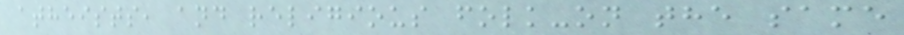atheists, and religious folk-on the same
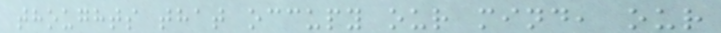thoughts that occupy our mind, our
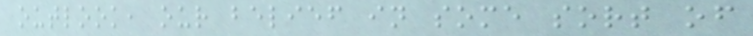outlook, our belief in some sort of
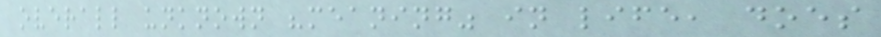overall unknown "meaning" in life, does
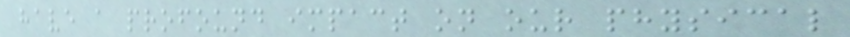have a profound impact on our physical
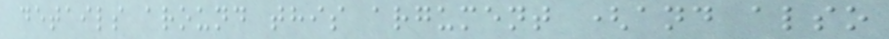details around this argument (and also
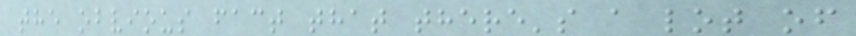the obvious fact that there's a lot of
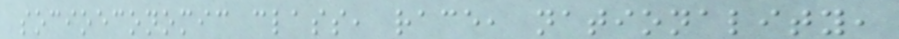socioeconomic class, race, nationality,
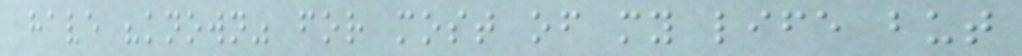have "known" for most of my life but
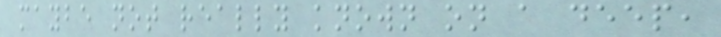maybe not really known on a deep,
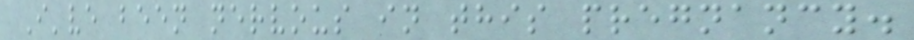I've been nervous in this pregnancy.
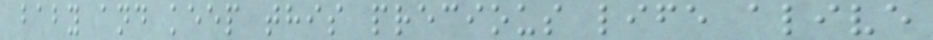baby and keep this precious life alive
